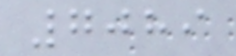7089
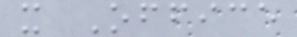x Office
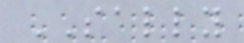SALLY
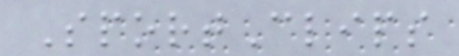SportClips
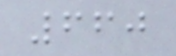660
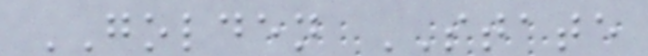GOLDEN STATE
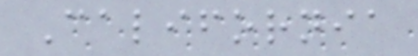California
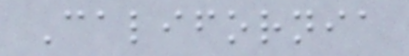California
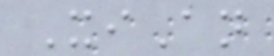XiAn
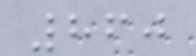860
